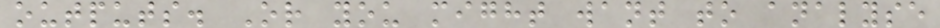outputs. Or you might want to analyse
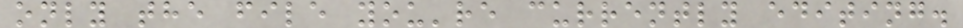only the file you're currently editing.
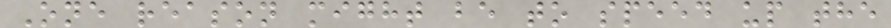One reason might be to speed up the
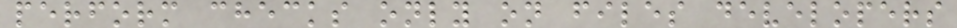perform checks only on files developers
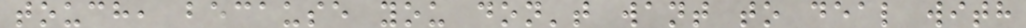touch, because you don't want to deal with
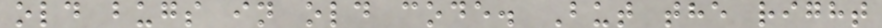old bugs in old code. But the right
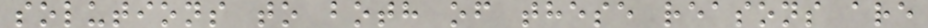solutions to both of these reasons are
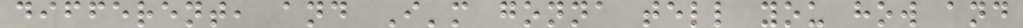different, and I'm gonna tell you how and
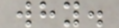why.
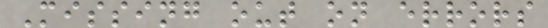Missing out on errors
